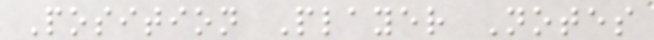Position Player Notes
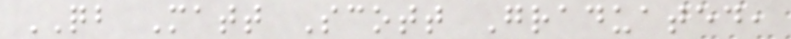QB Matt Scott Graduated,
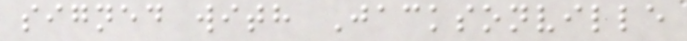signed with Jacksonville
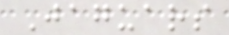Jaguars
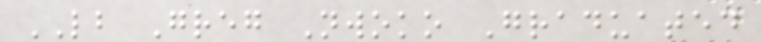LB Greg Nwoko Graduated
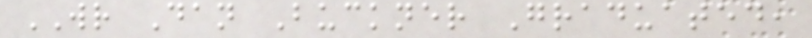WR Dan Buckner Graduated,
